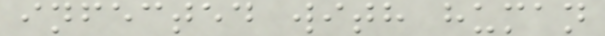infected with human
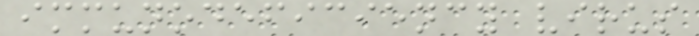immunodeficiency virus
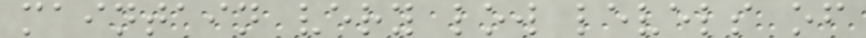maintain very low levels of
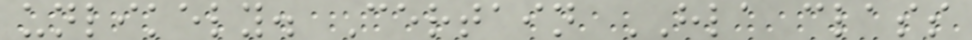unlikely. Certain HLA class
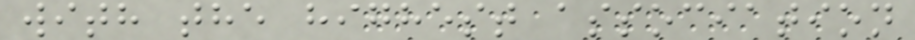with the highest association
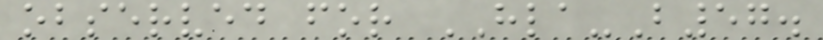observed for HLA-B57.
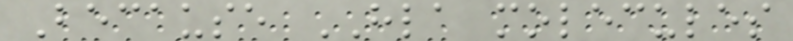Because HLA molecules
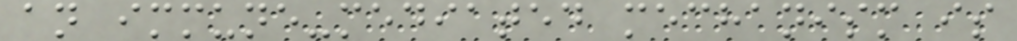an immune-mediated mechanism is
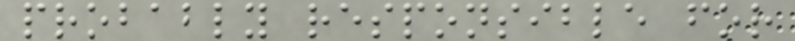probably responsible for
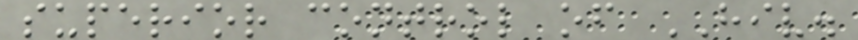superior control of HIV.
